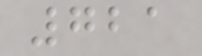721
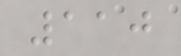110
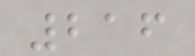216
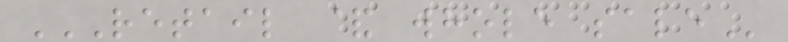RETAIL & WHOLE SALE
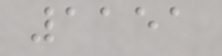1151
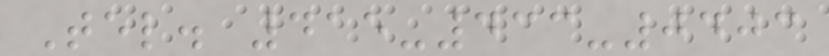Tel. 415-433-0403
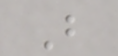B
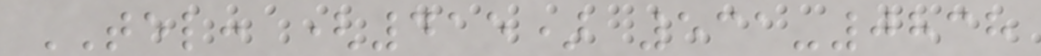TEL: (415) 531-0838
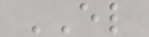EL
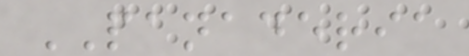PANADERIA
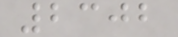2302
